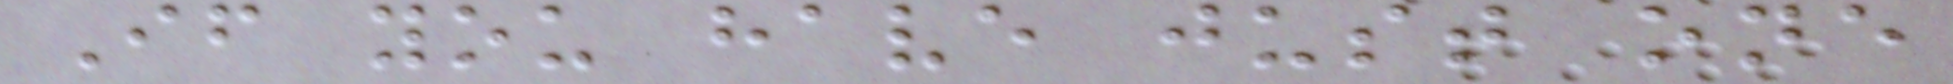If you have just one
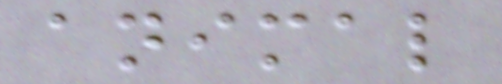animal
